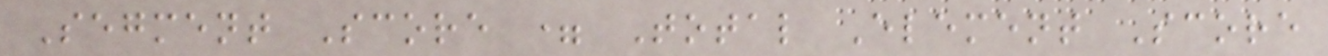Segment Score = Total Element Score
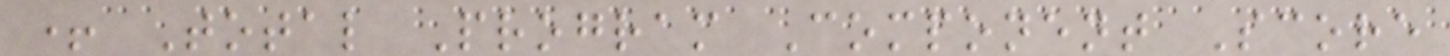+ Total Program Component Score
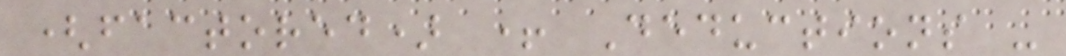(factored) + Deductions -
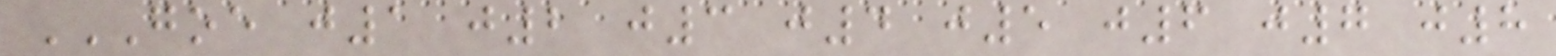GOE J1 J2 J3 J4 J5 J6 J7 J8
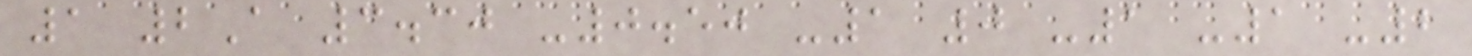1 2A 3.30 -0.50 -1 0 -1 -1 -2
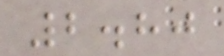2.80
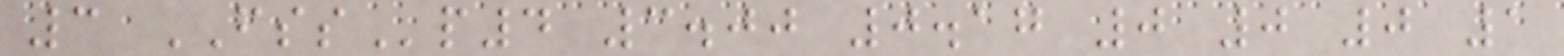3 FSSp4 3.00 0.17 0 0 0 1
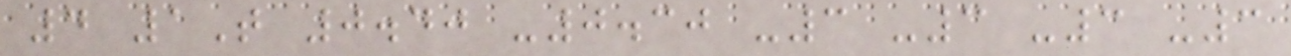4 1T 0.40 -0.30 -3 -3 -3 -3
